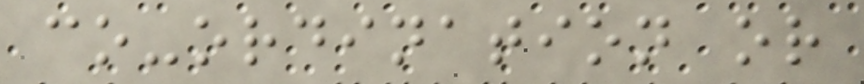co-ordination or
